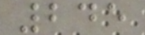245
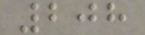208
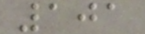101
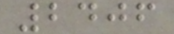2406
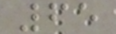65
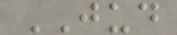JUD
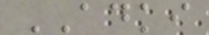ADKI
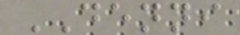DENNI
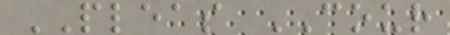PLEAS COUR
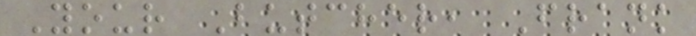Your Butcher, Frank
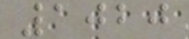1020
